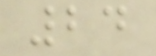24
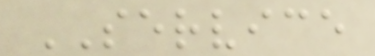SERVICE
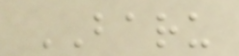BARU
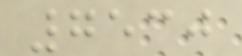7530
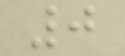0
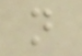n
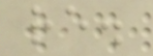re.
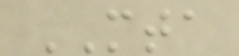MTA
